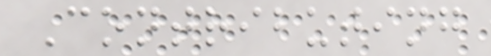Contributing
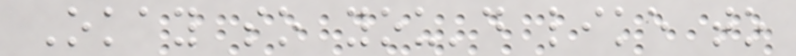Okay so you'd like to
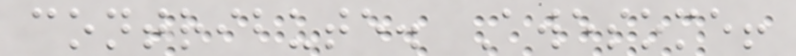contribute. Awesome!
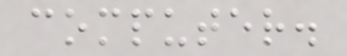computer.
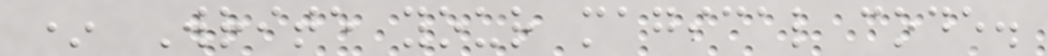* Write your magical code.
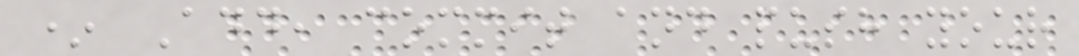* Add, commit and push your
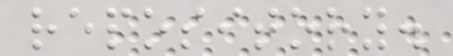repository.
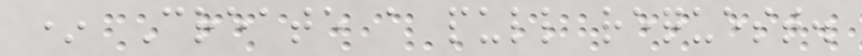* Create a pull request.
